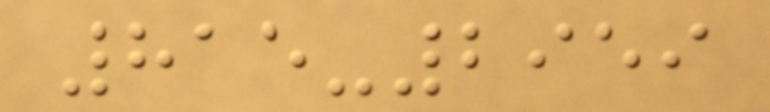815-2959
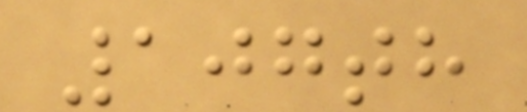107th
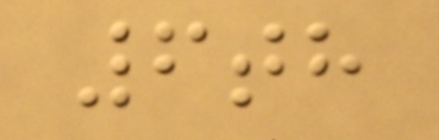6th
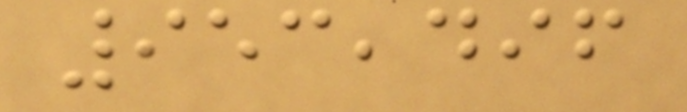953,496
